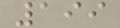199
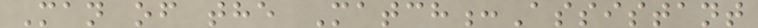Man of the Match:Assistant
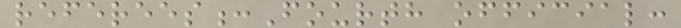referees:Fourth official:
